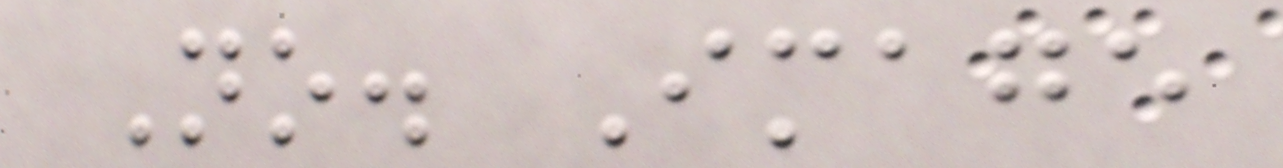No. Image
